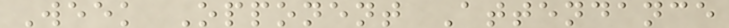Week Opponent Attendance
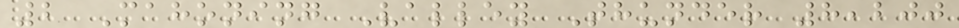2 Mahoning Valley Thunder 8,200
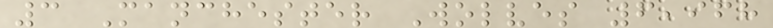3 Manchester Wolves 6,968
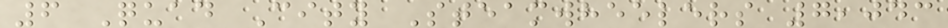6 Quad City Steamwheelers 7,043
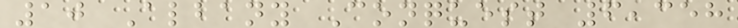10 Albany Conquest 6,358
